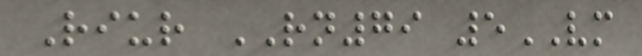Riur RN79 5VM
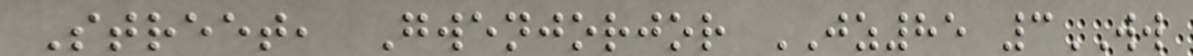Street, Gwenjorjor JZ85 3WW
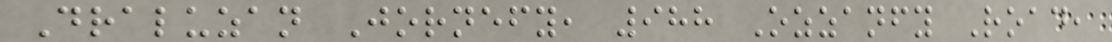Draluzan Jornefy, 988 Ozzanfy Road,
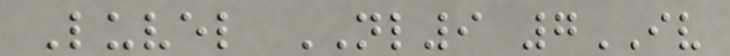Luvel NL9 7IV
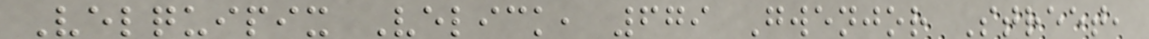Velquipix Velick, 679 Gwenjor Street,
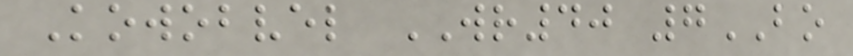Kowobvel WR40 7BO
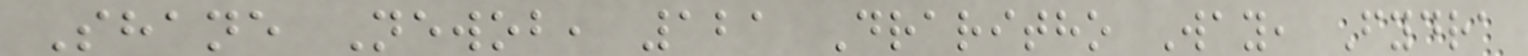Shane Newob, 121 Draritho Way, Fydra
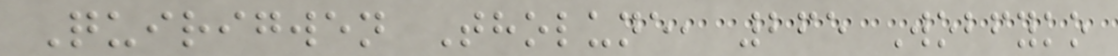Quirigwen Tholune, 265 Wobfyko
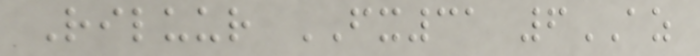Riluur FX31 6AZ
